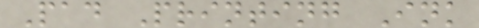Pad Printing Ink
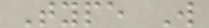Type W
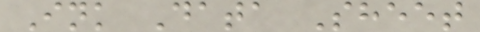Ink Data Sheet
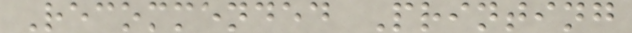Recommended Printing
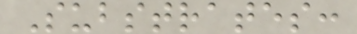Substrates:
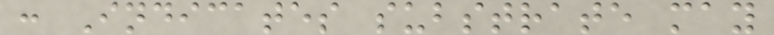: Indicates substrate may
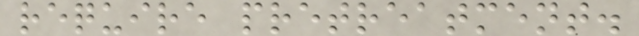require pretreatment.
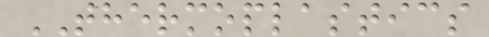THERMOPLASTICS
